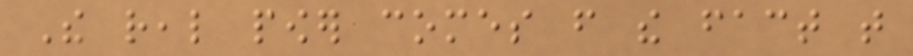The real power comes from the fact that
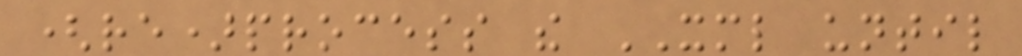(re)process the XML until
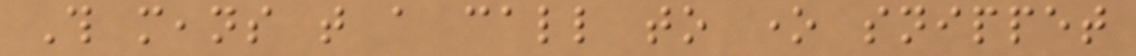This means that a call to one snippet
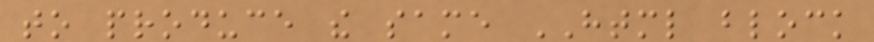to produce the same HTML block
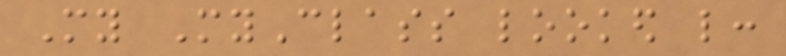My MyClass looked like:
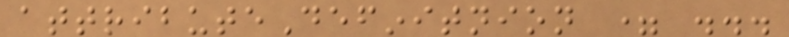attributeDefinitnion = ...
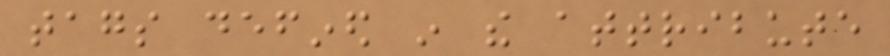tags defined in the attribute
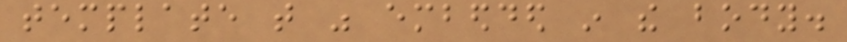template that was embedded in the body.
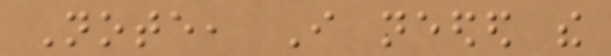Note, I needed the
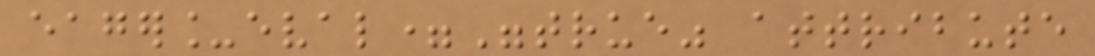eager_eval="true" attribute
